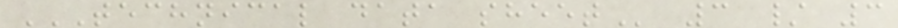TECHNICAL DATA SHEET 3 / 3
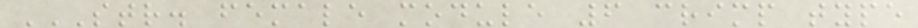STR. FEMALE MODULE 6 CRIMP TYPE
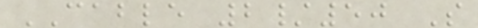CABLE 2/50 S
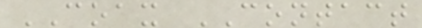COAX CONTACT
